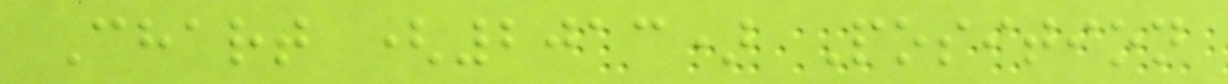Chart (2013) Position
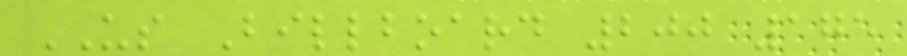US Billboard 200 175
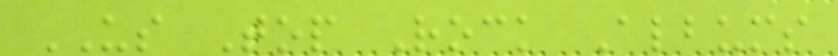US Top Rock Albums
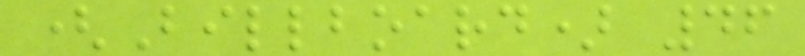(Billboard) 46
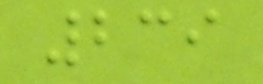239
